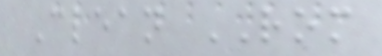Clean ROM
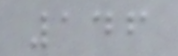146
